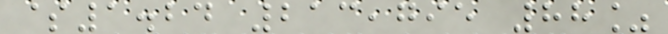$1.24 213,795 88%
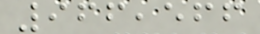966,566
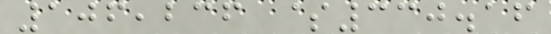106,236 $330.16
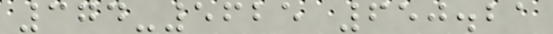374-5625 650.21
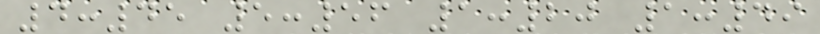4:45 5:56 1:20 1:49
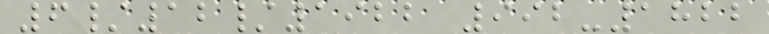6/12/1922 992-1822
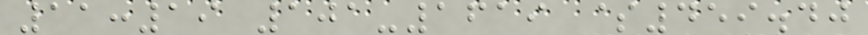11:19 101-1619 $459.40
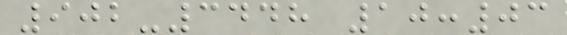902-3448 10:03
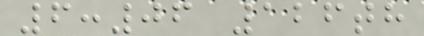6:06 126th
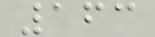163
